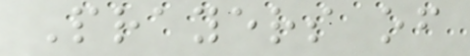Prayers of
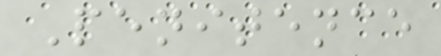Penitence
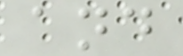and
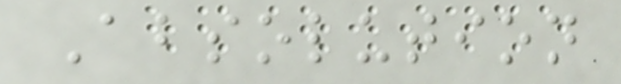Absolution
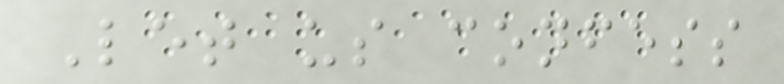Let us confess
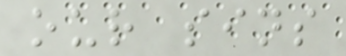our sins
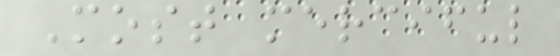Most merciful
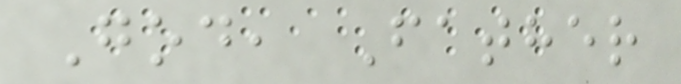God, Father
